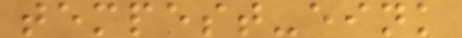tempest-eink
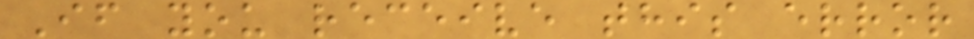If you receive this error
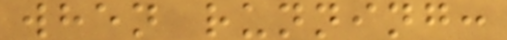when running:
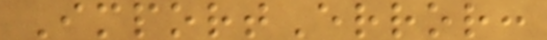ImportError:
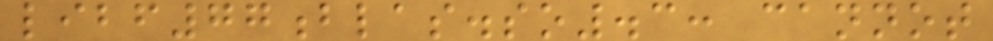libf77blas.so.3: cannot
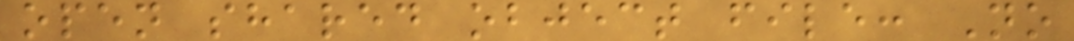open shared object file: No
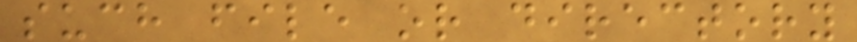such file or directory
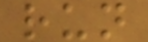run
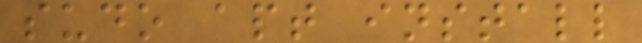sudo apt install
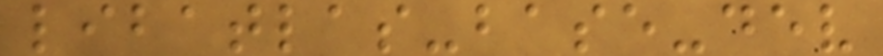libatlas-base-dev
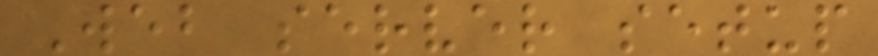Web server setup
